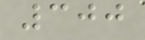300
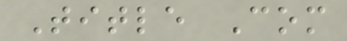Title Com
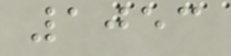1053
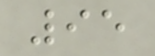95
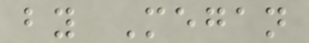by Megan
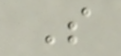S
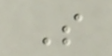S
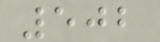502
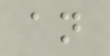an
